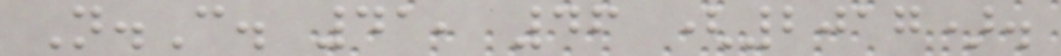N.C. 41, 46 (2017).
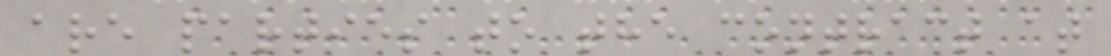are parties to the contract at
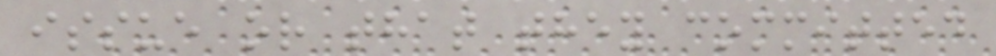issue or that they committed
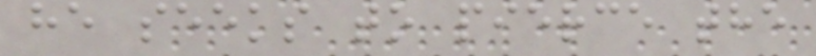he seeks to pierce the
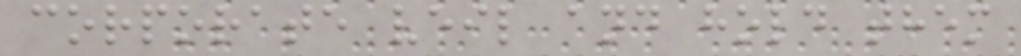corporate veil and hold them
